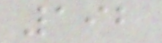192
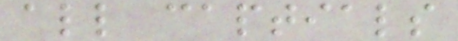all captials
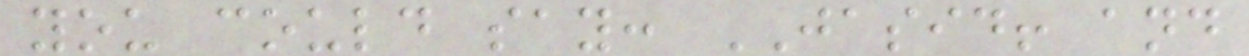you could say: JASID! and
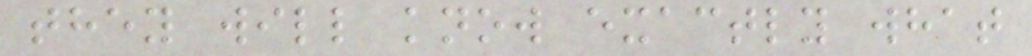they will know exactly what
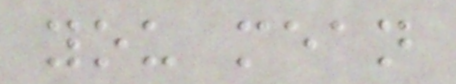you mean
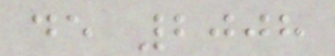de 2008
